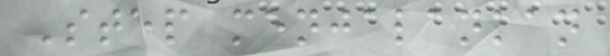Step menjalankan
